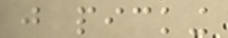just picking
